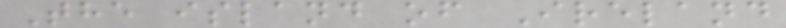The island of Ireland
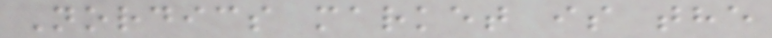Nordics market is the
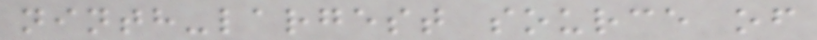ninth-largest source of
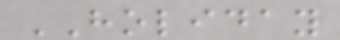HOLIDAY
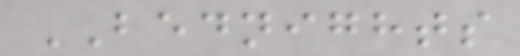BEDNIGHTS
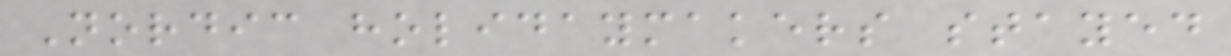Nordic holidaymakers stayed
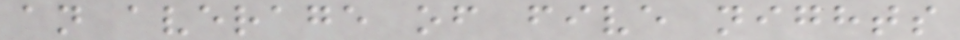an average of five nights
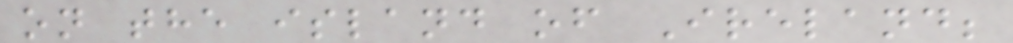on the island of Ireland;
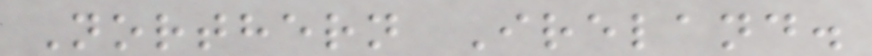Northern Ireland.
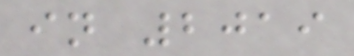in 2019
